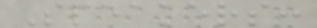Speakers:
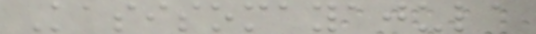Kasisomayajula
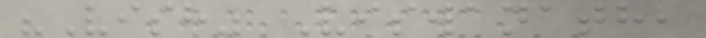"Vish" Viswanath,
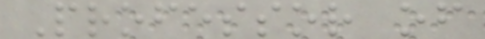Professor of
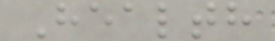Health
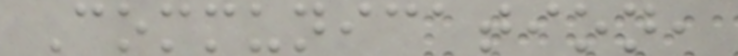Communication,
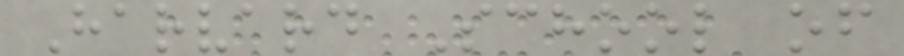Harvard School of
